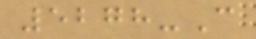5278-C
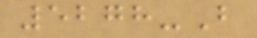5278-B
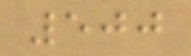500
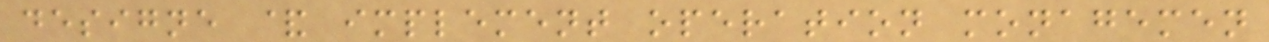designe & implement operation monagemen
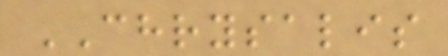CHRYSALIS
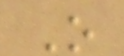O
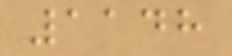1148
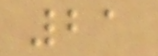21
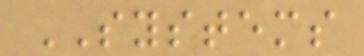SYSTEMS
